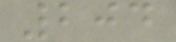204
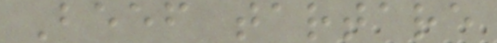Beef tartare
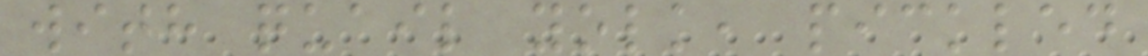with quail yolk, pickled
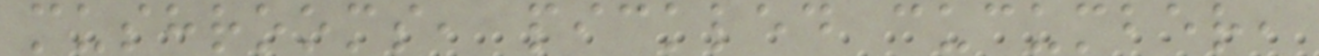mushrooms, pickled cucumber,
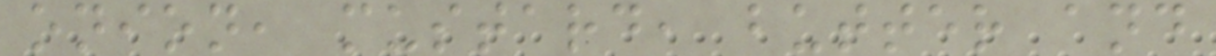onion, mustard, butter and
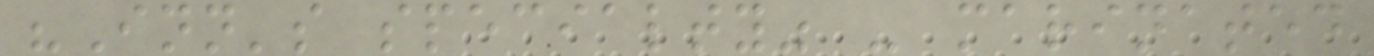"Inn's specialty" - marinated
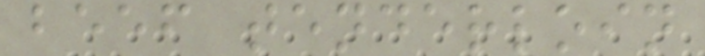beef tenderloin
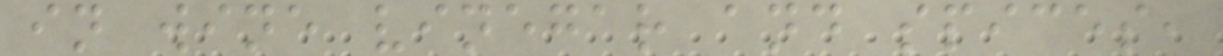in wine vinegar and spices,
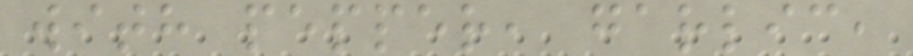with pepper, garlic,
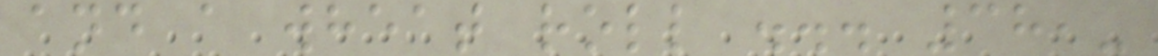and a wheat roll ... 38,-
